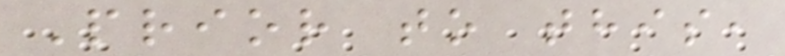Prior to this,
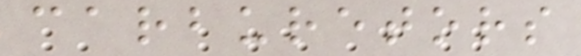carburetors
